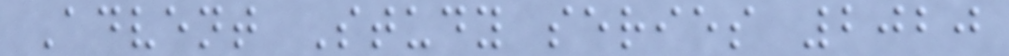Advent Study series 2020
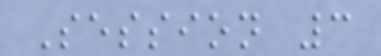Session 3
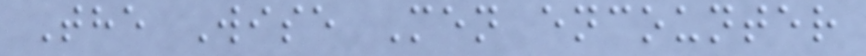The Wise Men encounter
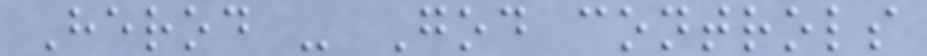Herod - God controls
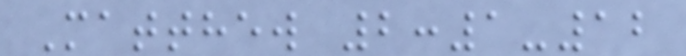Matthew 2:1-12
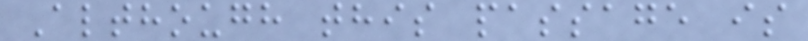Although this passage is
